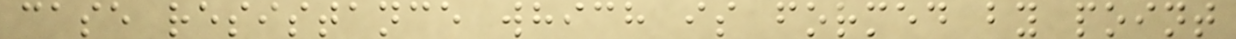case resistance which is formed by point
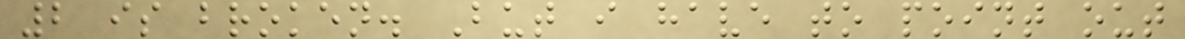2 is broken. But i have to point out
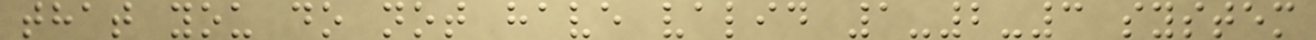that you do not have valid 1-2-3 system
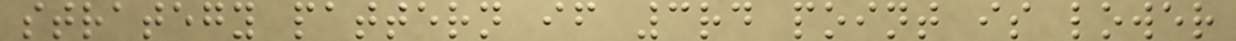strategy pattern if 3rd point is lower
